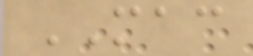MAC
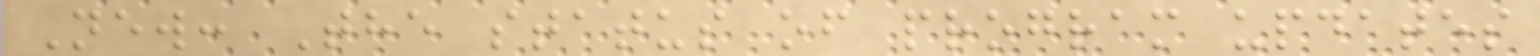New: The status of program updates
